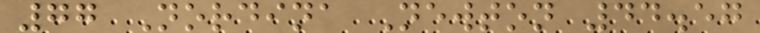77 Nordina Newton 44.57
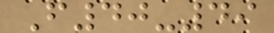F40-49
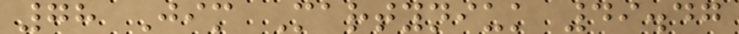78 Jim Martyniuk 49.47
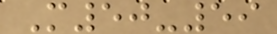M50-59
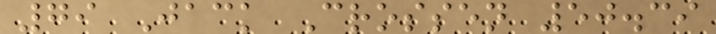79 Jack Crossen 50.39
